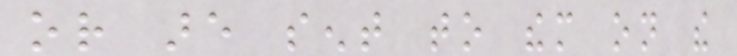or are sent to them on the
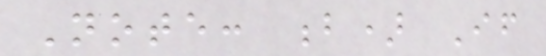Note: b) If
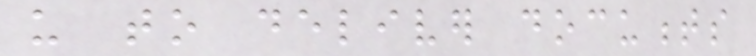us to deliver documents
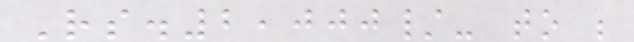Rs.2,000/- to be
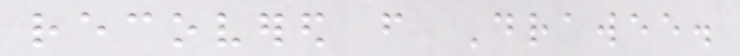recovered from Drawee.
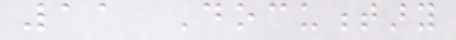11 Documentary
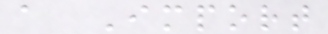a Import
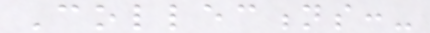Collections:-
